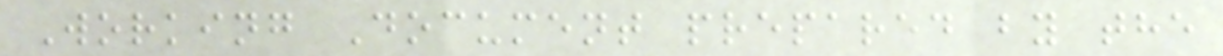Working Document prepared by the
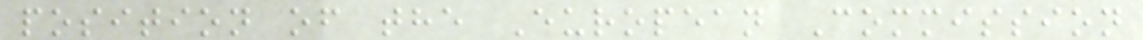position of the European Commission
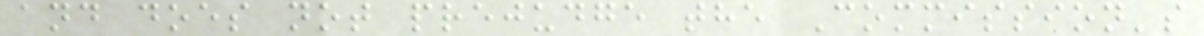and does not prejudge the Commission's
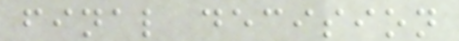final decision
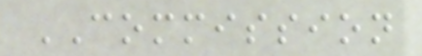COMMISSION
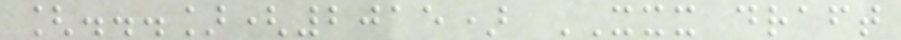[...](2015) XXX draft
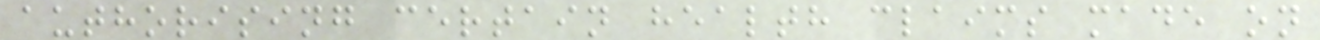authorising certain health claims made on
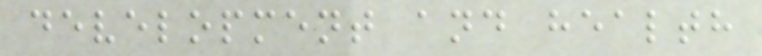development and health
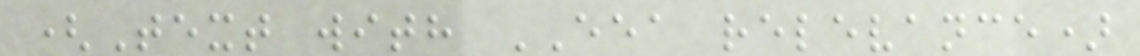(Text with EEA relevance)
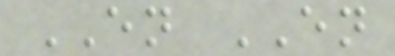EN EN
